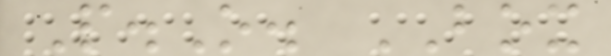P.O. BOX
